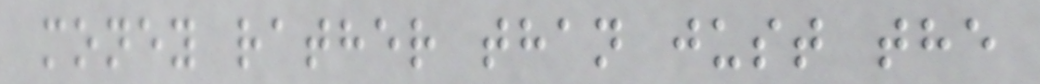money rather than just the
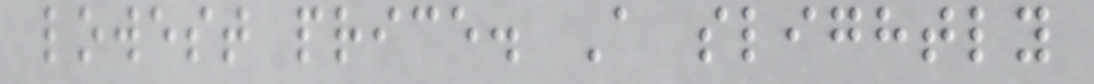lowest price. A slightly
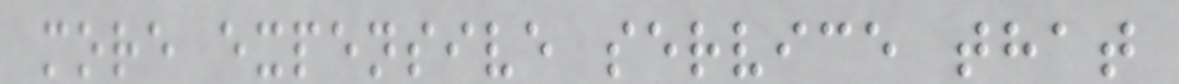more expensive service that
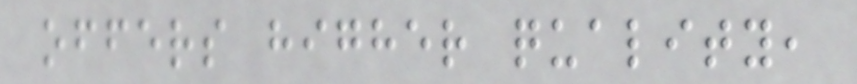offers higher quality,
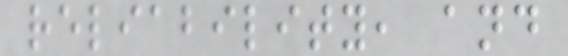reliability, and
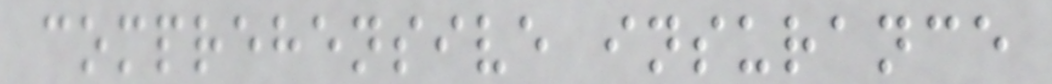comprehensive insurance
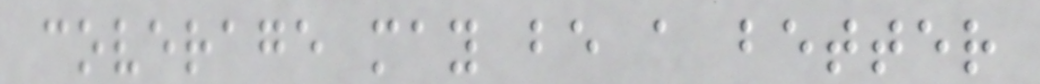coverage may be a better
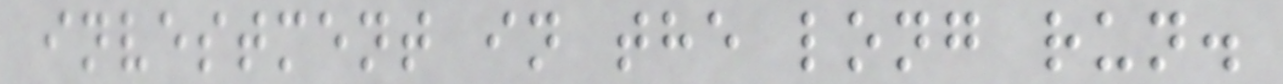investment in the long run.
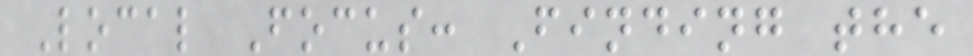Local Focus: Finding the
